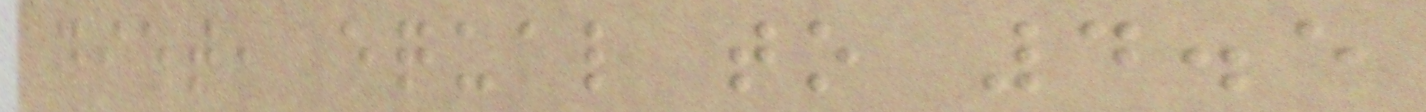diet, equal to 4.5
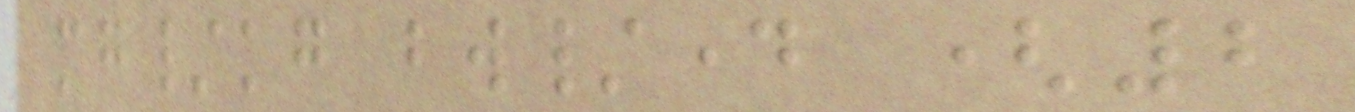mg/kg bw/day (2
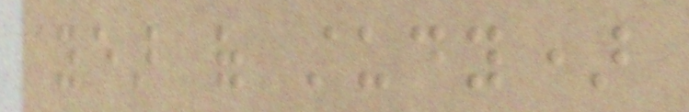year of study)
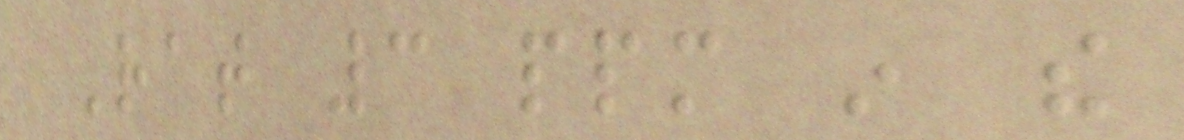Rat 3 ppm in the
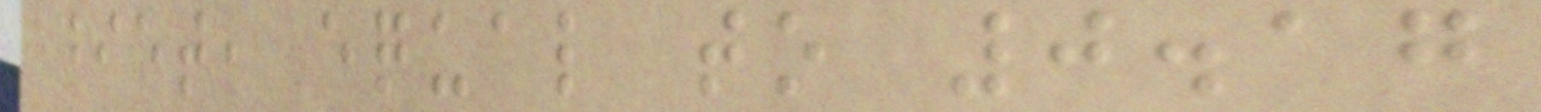diet, equal to 0.17
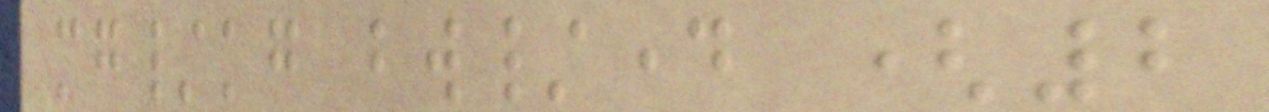mg/kg bw/day (2
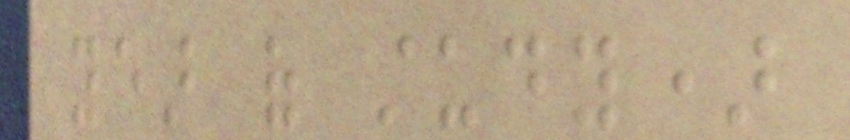year of study)
